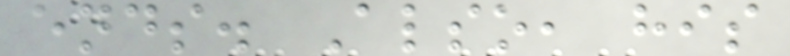ends. Also, his
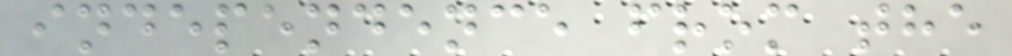independence from the
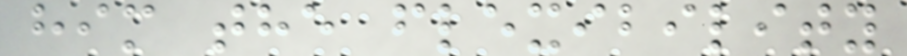him the flexibility
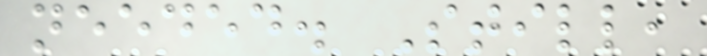needed. Still,
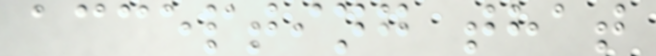accepting that
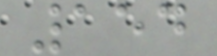154
